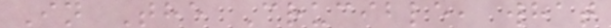In The Crucible, what
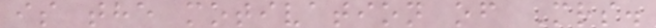is the motivation of Mrs.
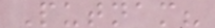Putnam?
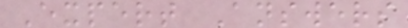Expert Answers
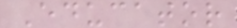Educator
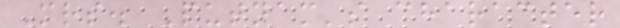Mrs. Putnam's character
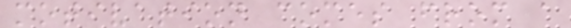motivation comes from a
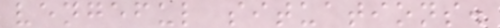vengeful situations.
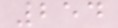254
